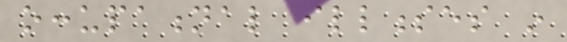occupational illnesses in
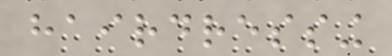hairdressing
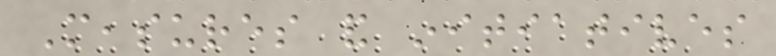Measures and initiatives
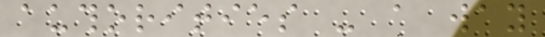authorities - a way
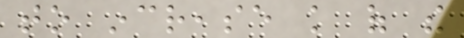to increase knowledge of the
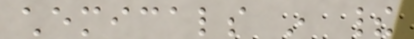chemicals in their
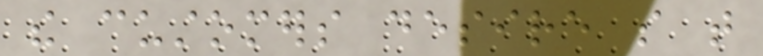the customers desire so that
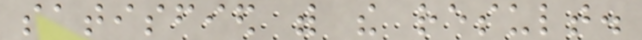satisfied with the result.
